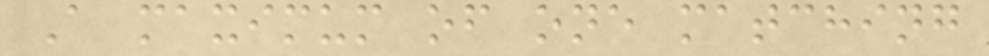A maximum of one matching
